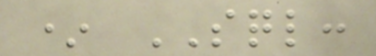* SQL:
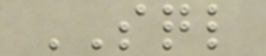SQL
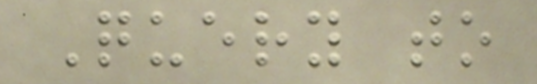Query to
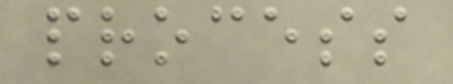process
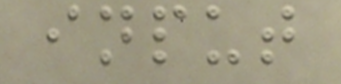input
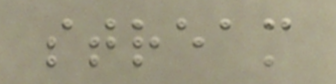stream
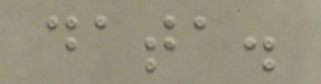data.
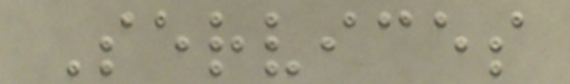Services
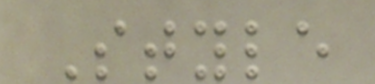Style
